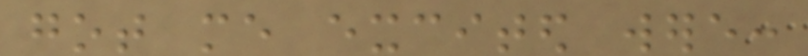got me excited were:
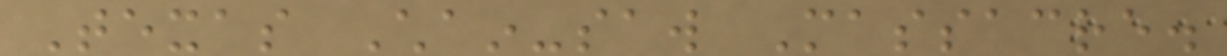Texas Chain-saw Massacre.
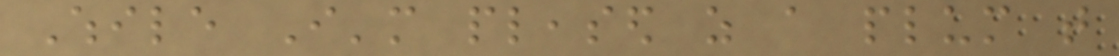While I'm pleased as a plum that
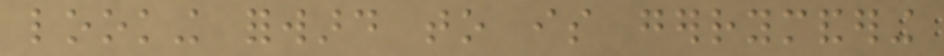looking forward to is gerrymandering
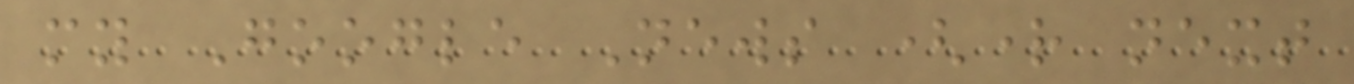my Google News (right next
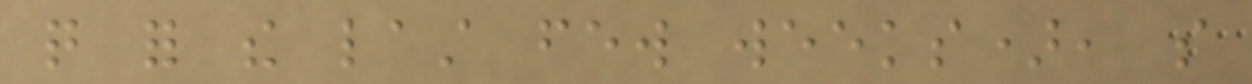quite for the last few weeks), so
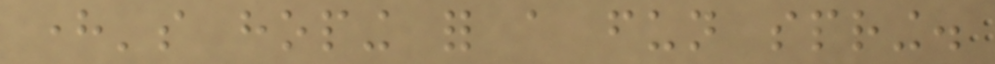here's hoping for a fun spring.
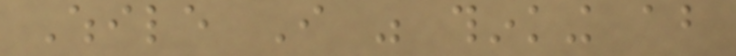While I was thinking about
